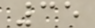35
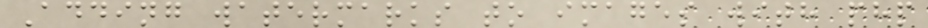Adding watermarks to images with php
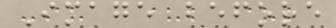Image before
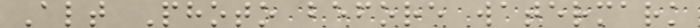Alt Photo before watermark
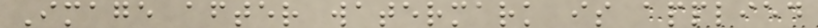Image after watermark is applied
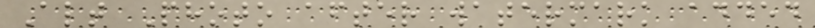Alt Photo after watermark added
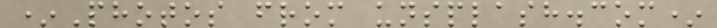*Photos from unsplash.com*
